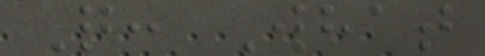Q: What
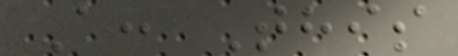A: This
